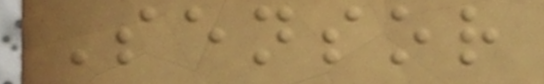Sensor
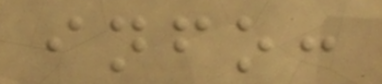info:
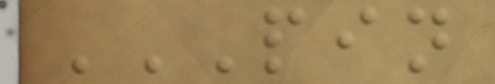PIN
